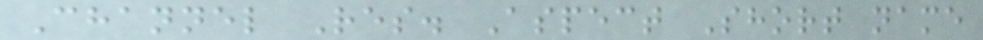Channel Res. Aspect Short name
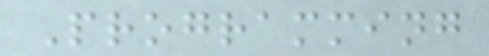Programming
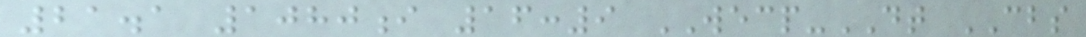21.1 1080i 16:9 WECP-DT CBS
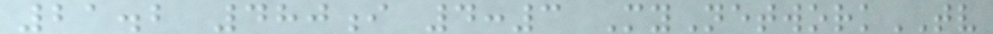21.2 480i 4:3 MyNetworkTV
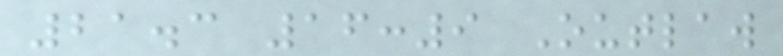21.3 16:9 Outlaw
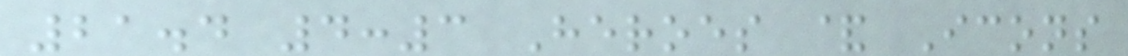21.4 4:3 Heroes & Icons
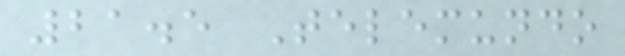21.5 Telemundo
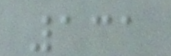131
